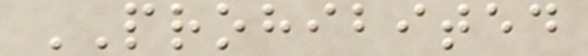PROHIBITED
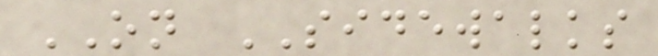ON SIDEWALKS
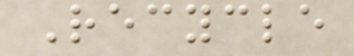Recycle
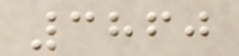3860
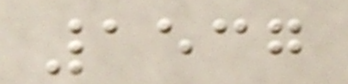1537
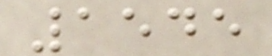1545
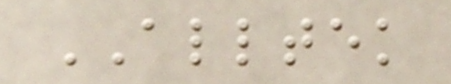ALLTEK
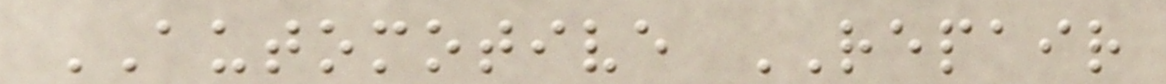AUTOMOTIVE REPAIR
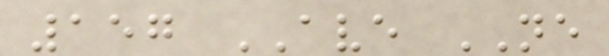157 AVE NE
